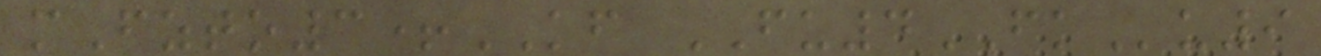mFzto3+KF FU4FKu9
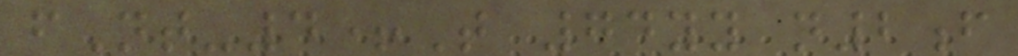fNt-4+T 74yy n2f
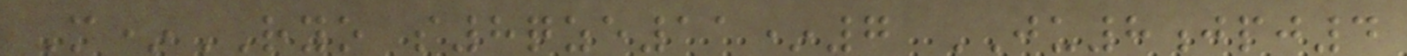M*RYO s8qze11*7 JU8jpj4
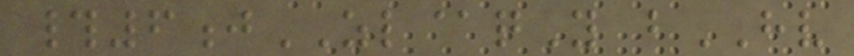#6jZL@qY bHV
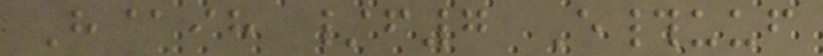H@ih /f7 E#uuf
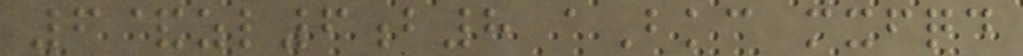6&zl6b8 aBkc mxfqd
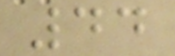44
